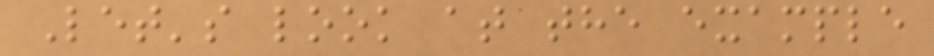Let's look at the example
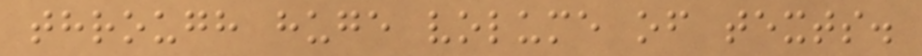through huge volume of texts.
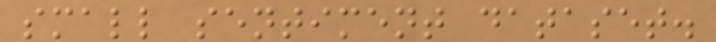small sentiment dataset.
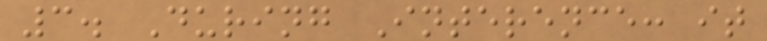3. During Interence: it
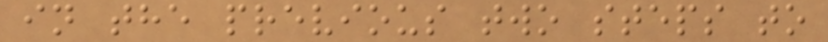in the previous two steps to
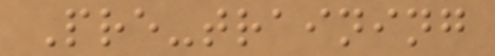Pre-training
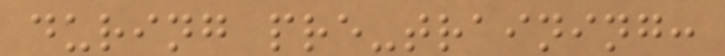during pre-training:
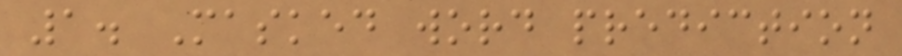1. Masked word prediction
